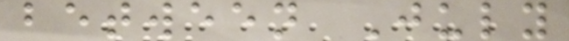between July
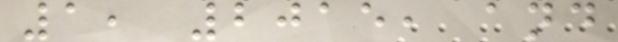1, 2015, and
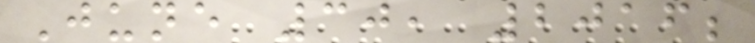June 30, 2016;
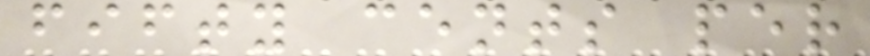fifty cents per
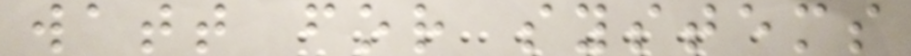watt for systems
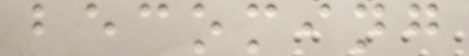becoming
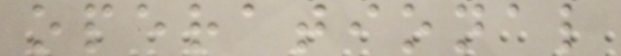operational
